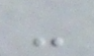-
